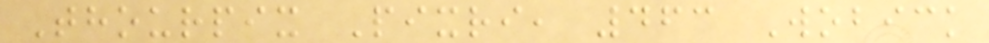Thourpix Pixri, 463 Wobick
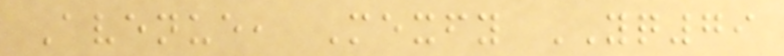Avenue, Mexfy YQ79
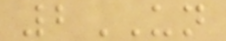2UN
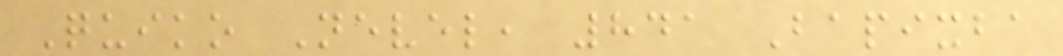Quiko Nevel, 841 Bapixba
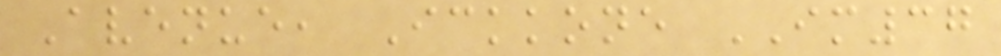Avenue, Ickkone IM37
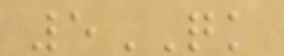5QK
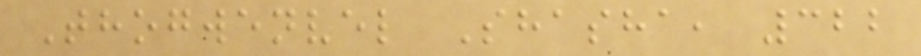Thogwenvel Shasha, 322
